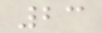23
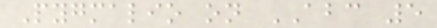Pygmalio on ABC 5
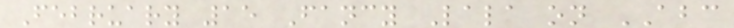February 15 Fancy Lala on ABC
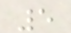5
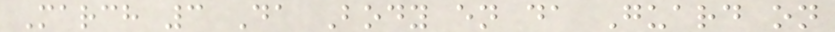March 3 Da Body en da Guard on
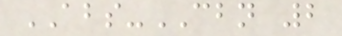ABS-CBN 2
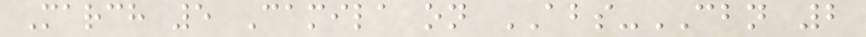March 5 Camila on ABS-CBN 2
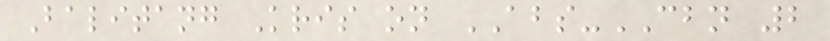Balitang Kris on ABS-CBN 2
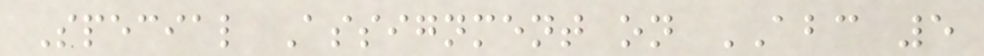Special Assignment on ABC 5
